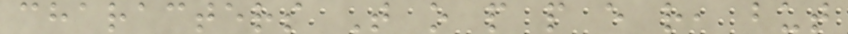characters T o p p e r, but
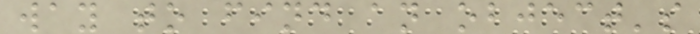way to find an object's
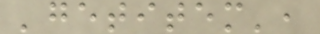'getitem',
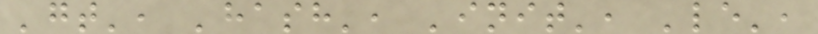'gt', 'hash', 'init', 'le',
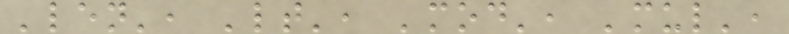'len', 'lt', 'mod', 'mul',
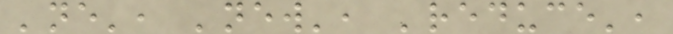'ne', 'new', 'reduce',
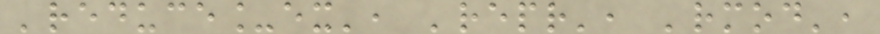'reduce_ex', 'repr', 'rmod',
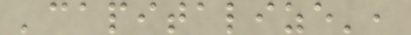'capitalize',
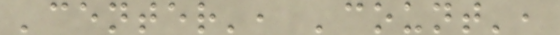'center', 'count',
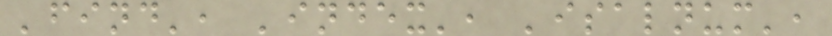'find', 'index', 'isalnum',
